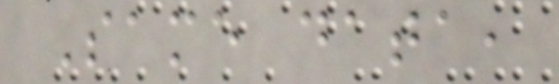Same data,
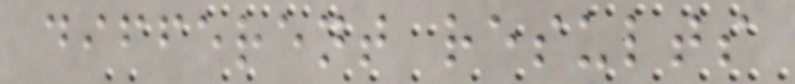different results
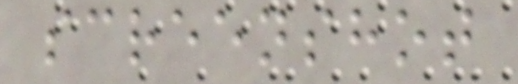screenshot
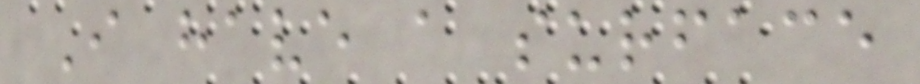I have a surface
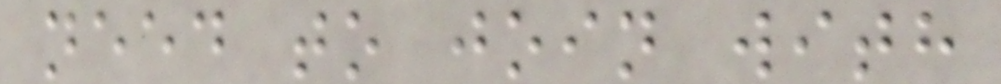need to join with
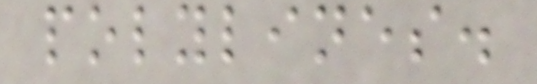polylines.
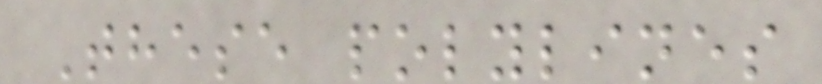These polylines
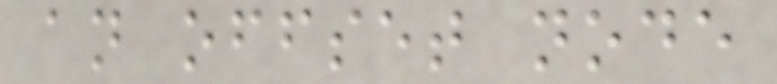an offset node
